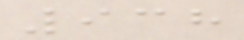938
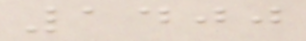1400
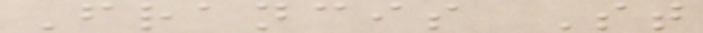Francis St
